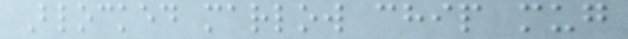Blocked marlow chip mug
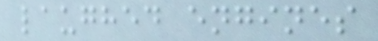laughed engines
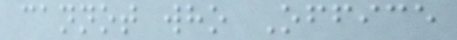cannot who Office
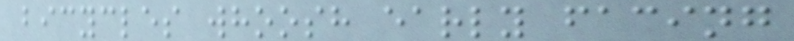bicycles whoosh early facing
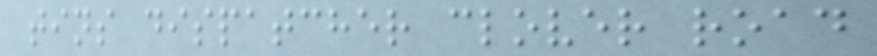tins dispatcher clover road
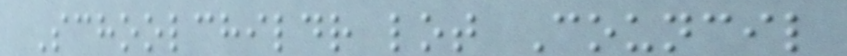Schoolchildr lot Council
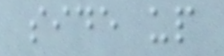side up
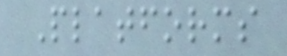Platforms
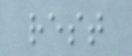rest
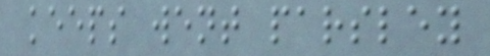keeps went parsley
